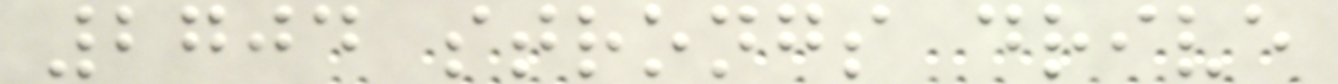2704 strongs drive
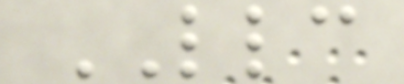LLC
